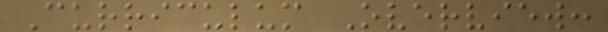Curriculum Overview:
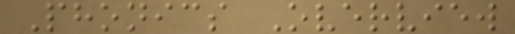Phonics Overview
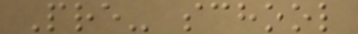Pre- school
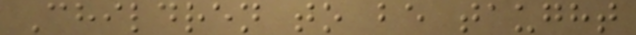Children to be taught
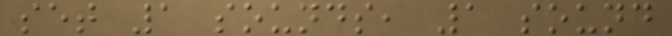set 1 sounds, 1 sound
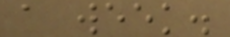a week.
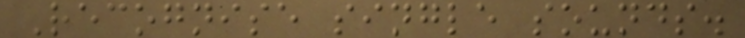Recognise single sounds.
